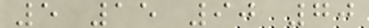5 15 90 70
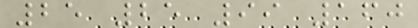25 25 99 160
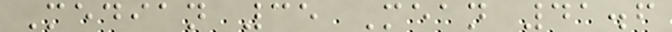Median 35 Mean 41.6
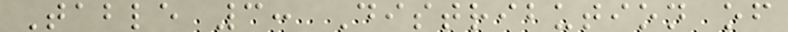Table 3: Distribution of
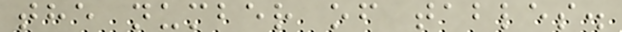the number of tables.
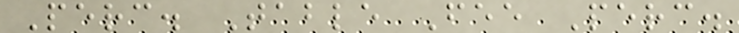Perc. Table Fee Perc.
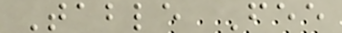Table Fee
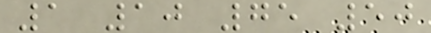1 10 75 50
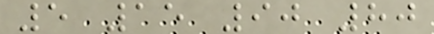5 15 90 80
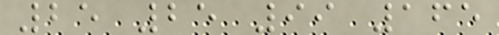25 25 99 165
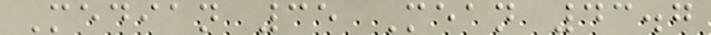Median 35 Mean 43.7
